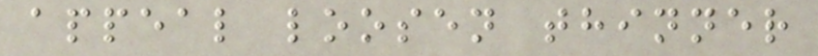appeal loosen thinner
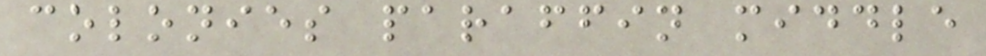colonies paraffin middle
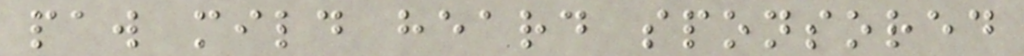paw mild heard sponsored
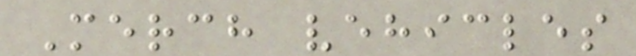Merch vehicles
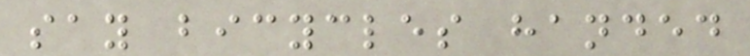say bicycles handed
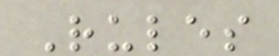Rules
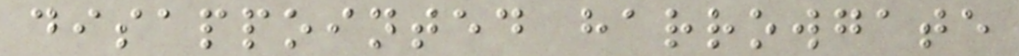disappointed harrowgate
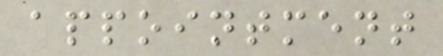appointment
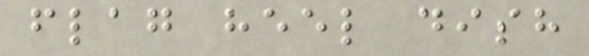flag heel dish
